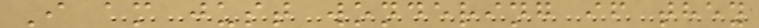I am just wondering if they
